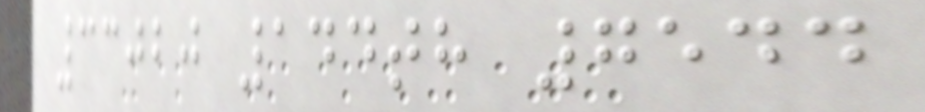33020 144th 7544
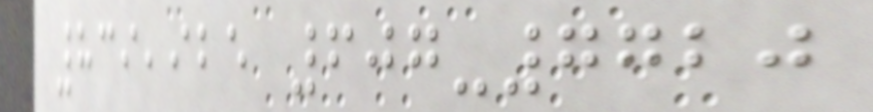839,925 607-7720
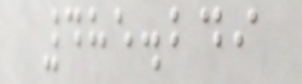485.249
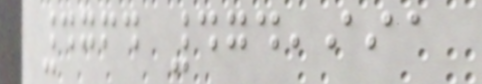4764 474,991
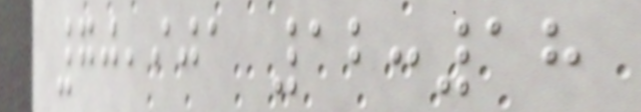70,901 12:18
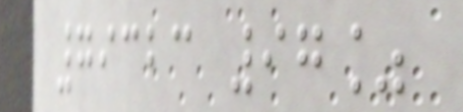79323 97%
